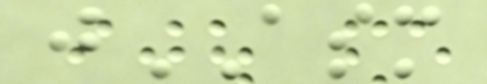jASM
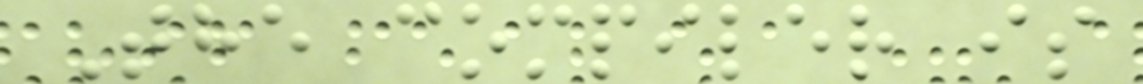The compiler is
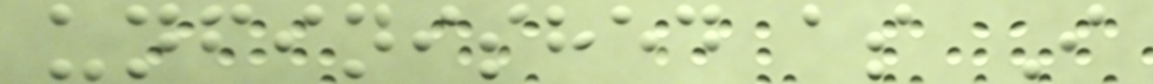unfinished as I
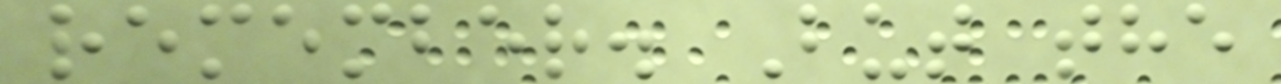remember. But the
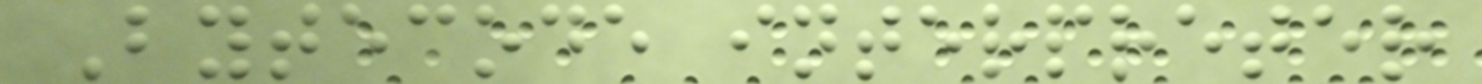Bytecode interpreter
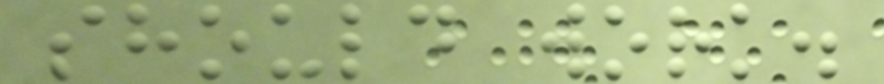should work.
